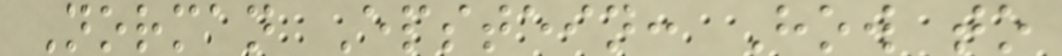Norman Epstein: How to
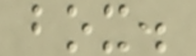box.
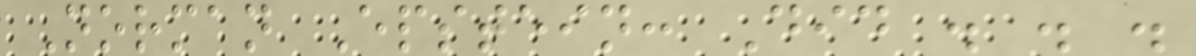Norman Epstein: Did . . .
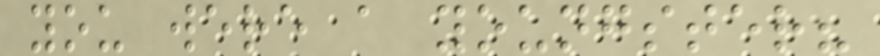you were a youngster?
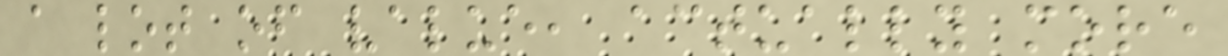a lot of value, actually more
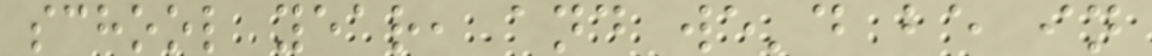school year, and we'd be in
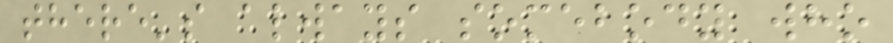there's always somebody who
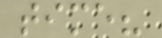time?
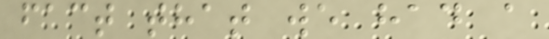fact that we had a
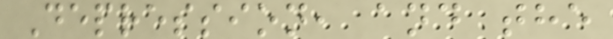Depression, and the
